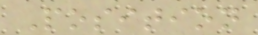Position
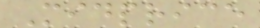Midprice
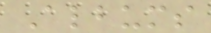Albums
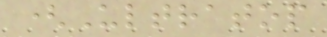(Ultratop
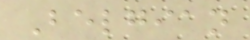Belgian
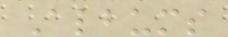Albums
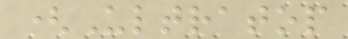(Ultratop
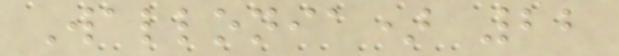Wallonia) 22
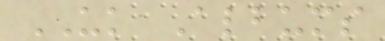UK Albums
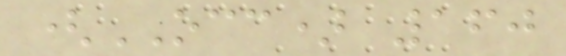(OCC) 160
